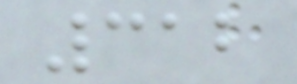312
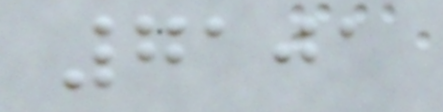7101
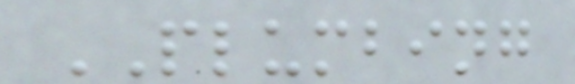PLUMBING
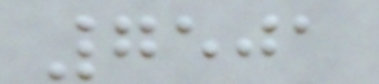7501
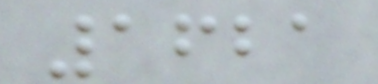1621
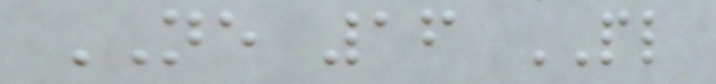NE 16 PL
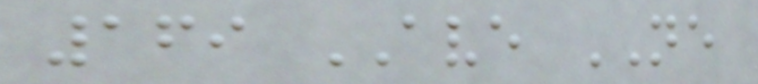169 AVE NE
